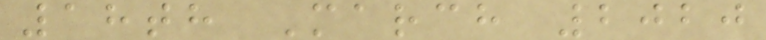18th March 2020
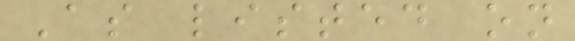As listed on
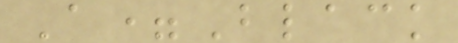A=Black
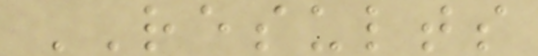RESULTS
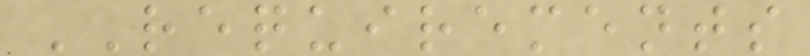REQUIREMENTS
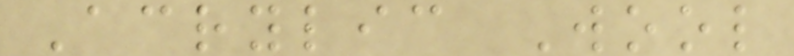Acrylic Wool
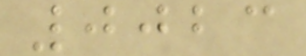0023
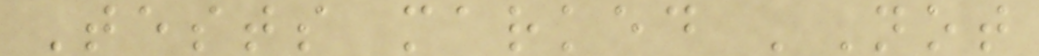Tests marked 'Not
